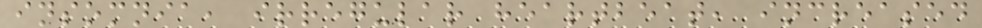insomnia, irregular heartbeat, increased
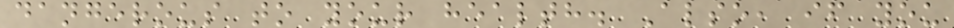dangerous to your health. Also, if you
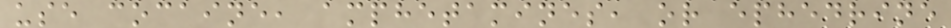use cocaine, amphetamines, or ephedrine
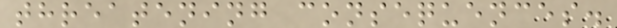threatening consequences.
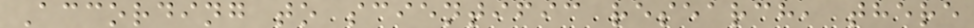According to scientific research, there
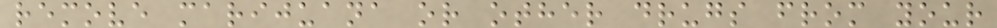remove marijuana or other drugs from your
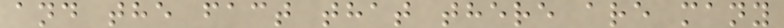and the fact that there are many
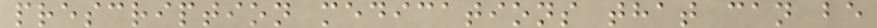prescription medications that can be
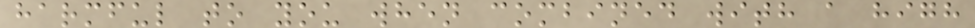harmful to you when combined with a high
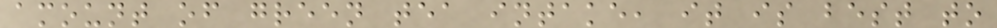amount of green tea intake, it is best to
